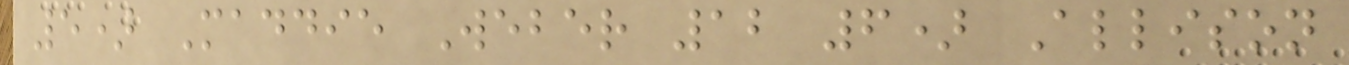5) Maddie Weber 12 6) Allison
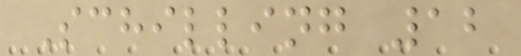Schilling 12
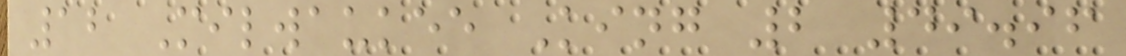12 Milwaukee King 2 49.96
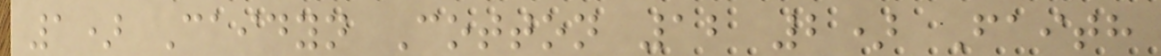1) Caidyn Cotton 12 2) Faith
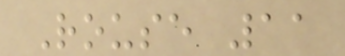Rouse 11
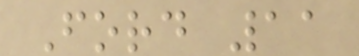Ford 11
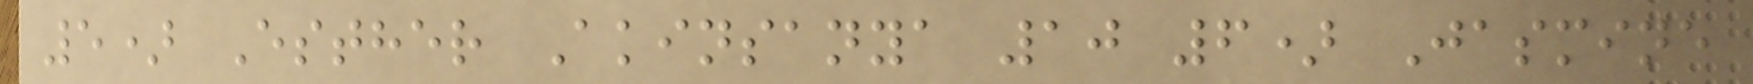5) Esther Akinsanya 10 6) Jasmine
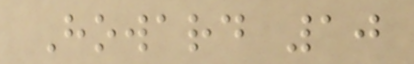Howard 10
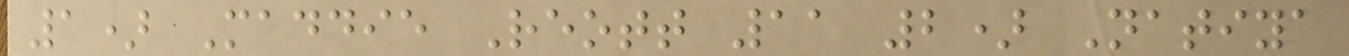1) Maddie Reott 11 2) Natiya
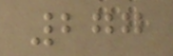277
